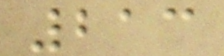213
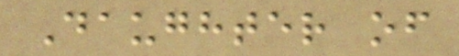Daughter of
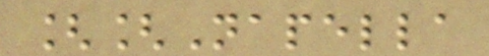[[Napella
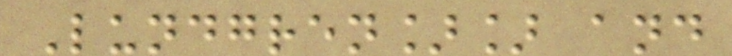Lundgren]] and
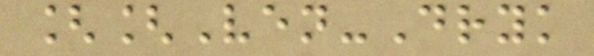[[Ven-Dryk
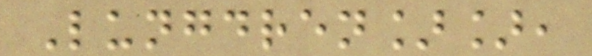Lungdren]],
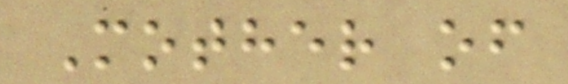Mother of
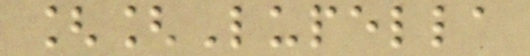[[Lupella
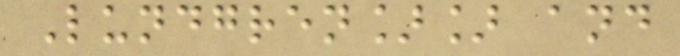Lundgren]] and
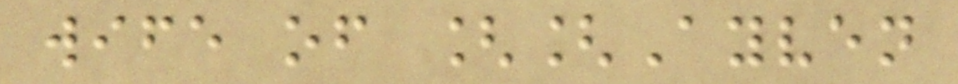wife of [[Ayven
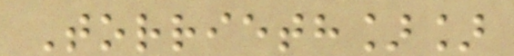Torrieth]]
